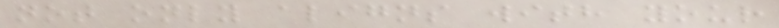not only aligns with your
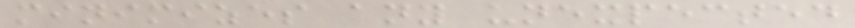minimizes any unexpected
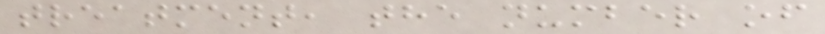treatment, the number of
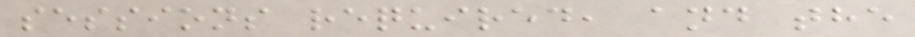sessions required, and the
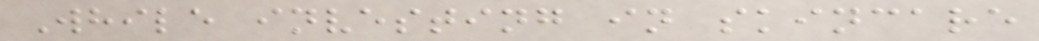While investing in skincare
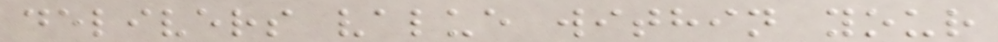delivers value within your
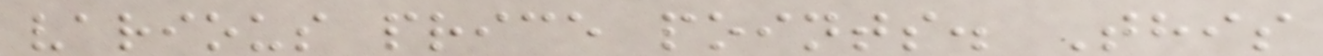various price points. This
